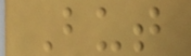But
